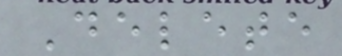Delete
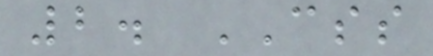2. CSS
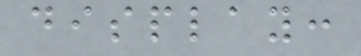display:
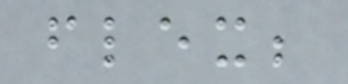flex;
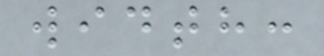width:
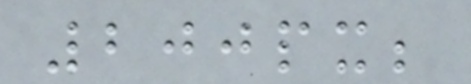200px;
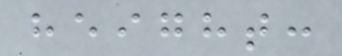height:
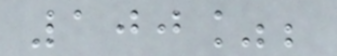100%;
